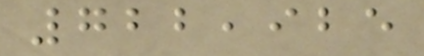722,925
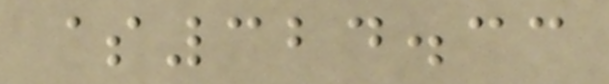$324.33
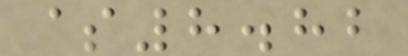$8.82
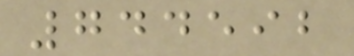744592
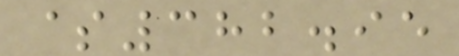$382.95
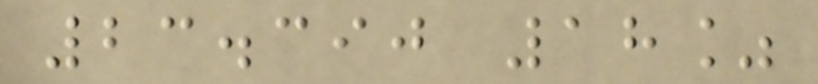23.390 18%
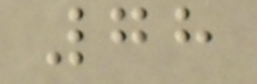78
